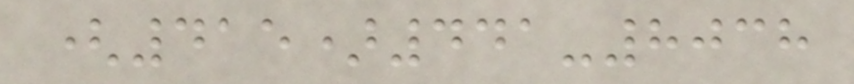(415)441-8038
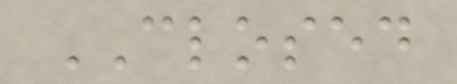CLOSED
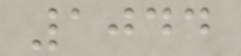1044
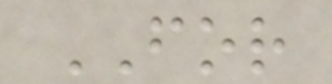FOR
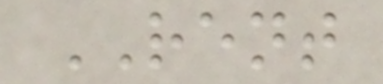RENT
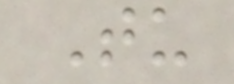Tu
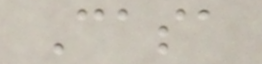Casa
